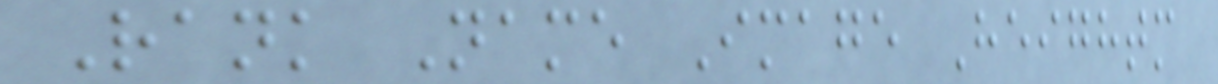Rank Name Image Heightm
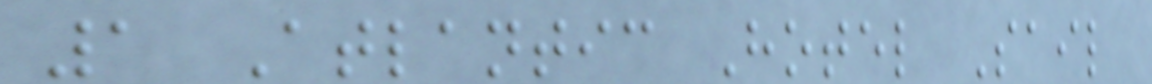1 Atlantic Hotel Sail
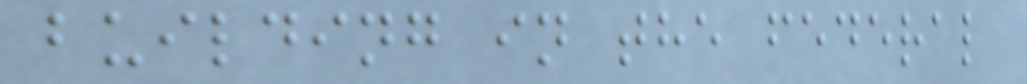building in the federal
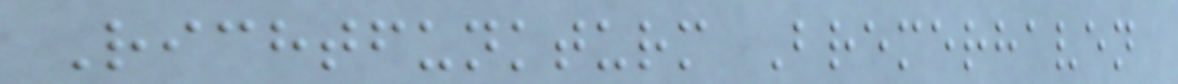Richtfunkturm Bremerhaven
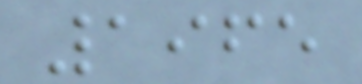1965
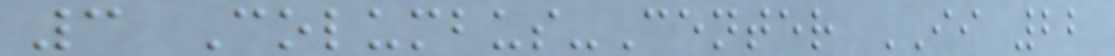3 Columbus-Center II 22
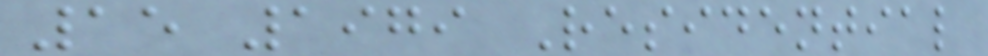15 1979 Residential
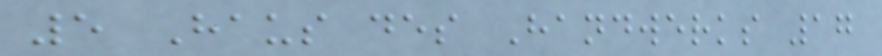5 Haus des Handwerks 17
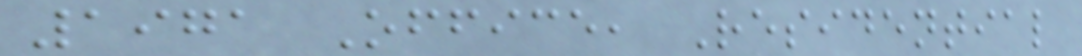1971 Office, Residential
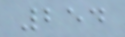254
